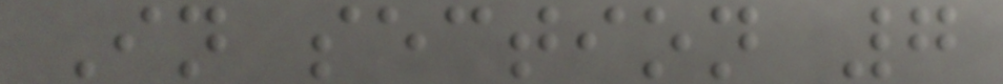In section 7
